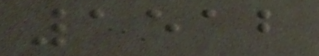1512
